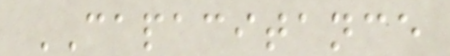CAPACITANCE
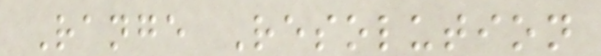Range Resolution
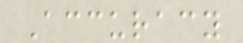Accuracy
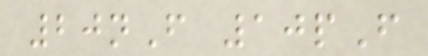20nF 10pF
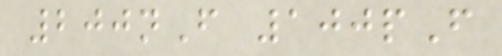200nF 100pF
